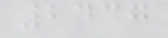2437
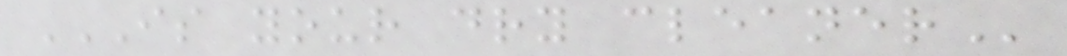IS YOUR DRY CLEANER
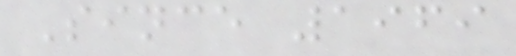Since 1969
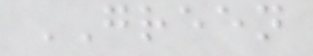GREEN
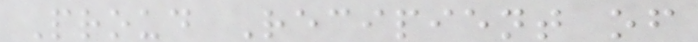Proud Recipient of
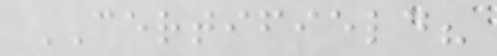CERTIFIELD?
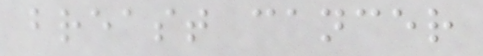breast cancer
